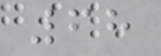68
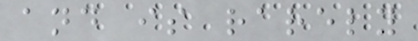and is rarely
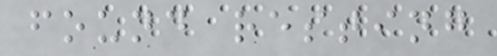found resting
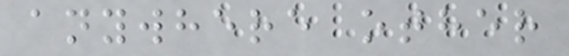anywhere other
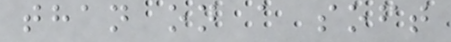than on a soft
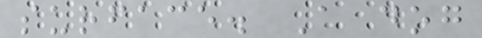surface. A dog
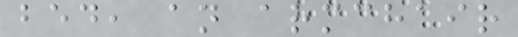bed, an armchair
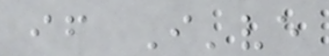if I've
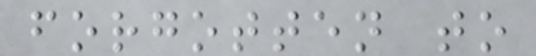forgotten to
